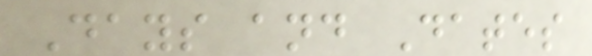Days and Dates
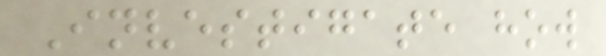Investigate how
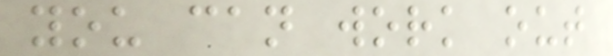you can work out
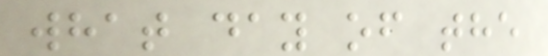what day of the
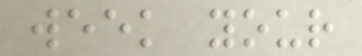week your
